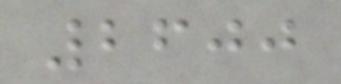2600
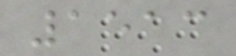1513
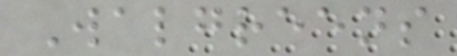Walgreens
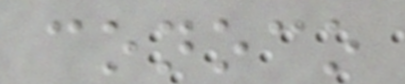conoco
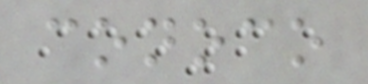conoco
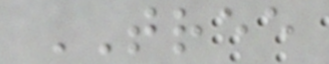TREE
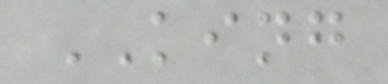KING
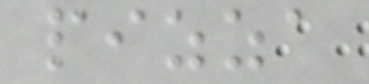pizza
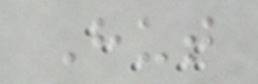Hut
